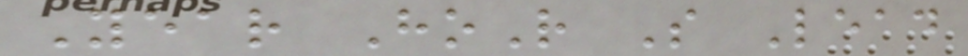Year HoR S Lead
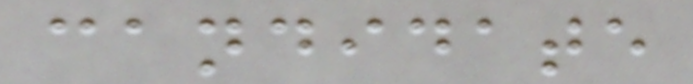candidate
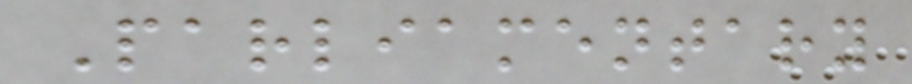Parliamentary
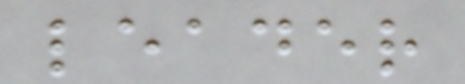leader
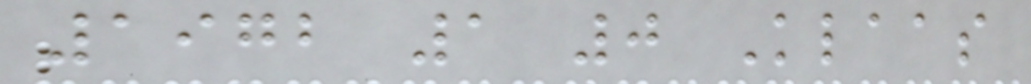1972 1 0 Klaas
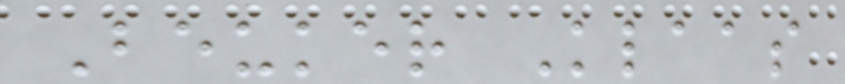Beuker Klaas
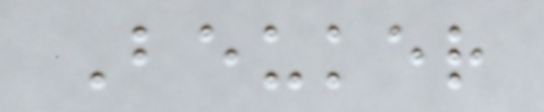Beuker
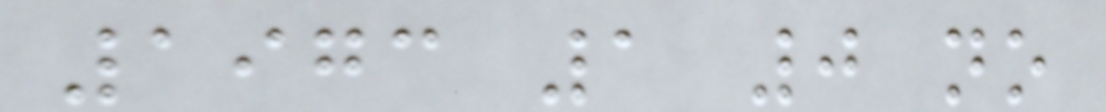1973 1 0 no
